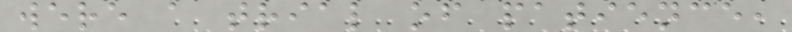were a trial of patience,
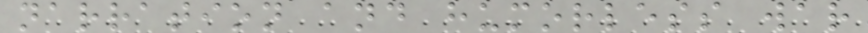narration and humorless war
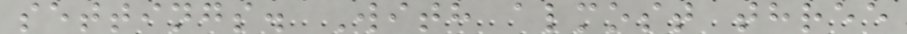settings. With almost three
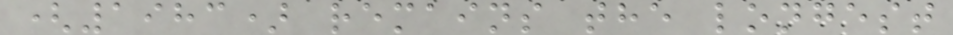(1983) remains the longest
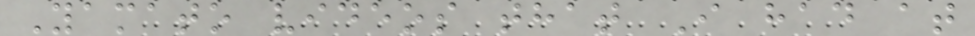Yamato videos that I had at
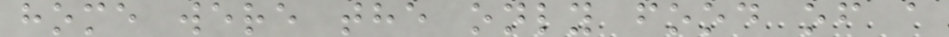home were the only food of a
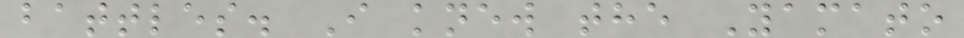battles. I knew the Yamato
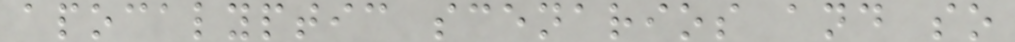apocalyptic scenarios and so
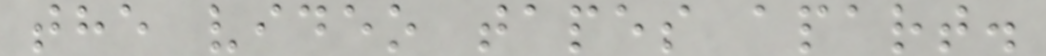the video tapes apart.
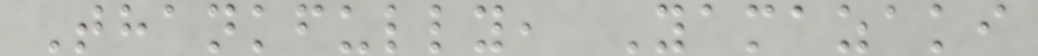Thankfully, Yamazaki
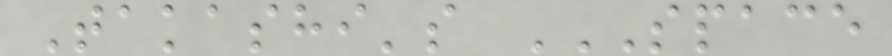Takashi's SPACE
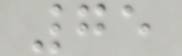75
